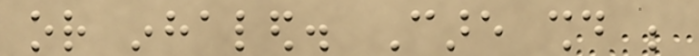or inhaled. Care should be
